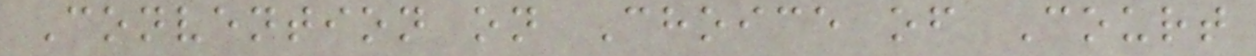Convention on Choice of Court
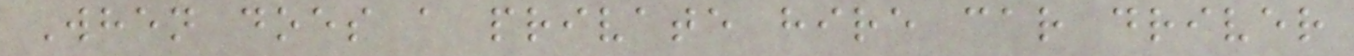When does a private hire car driver
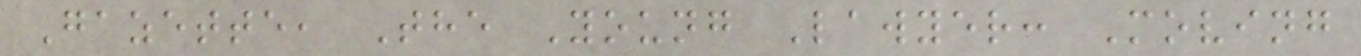Gazette, The Young Lawyer: Moving
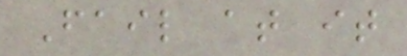Fail at it
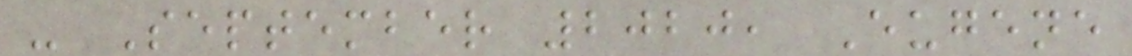- September 2020, Eugene
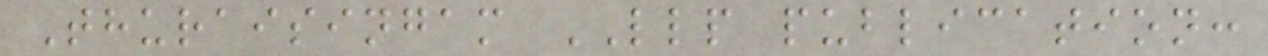Thuraisingam LLP publication:
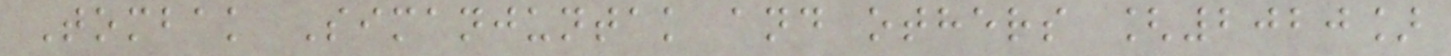Tombak Simanjuntak and others [2020]
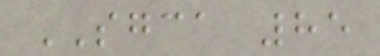SGCA 85
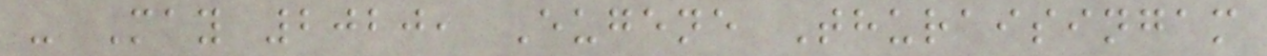- May 2020, Eugene Thuraisingam
